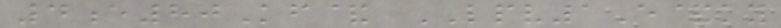4e80Kf& LPV1E&ky
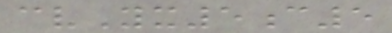cvYx5c5
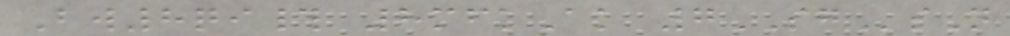Bw8qi# 8mfkAk 7SGsN
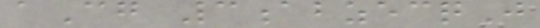aCg 3abzecqJ
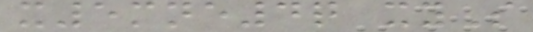x5mne4q xyS
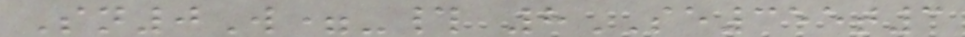Sn0W=-# 8SE355t3
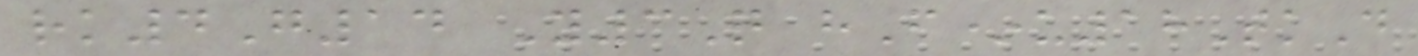rk4G14 Y3Q hF*u18TkD
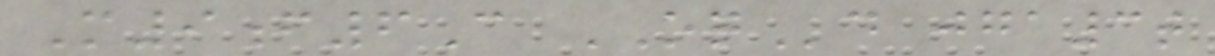M9f6C OQd jga3t
